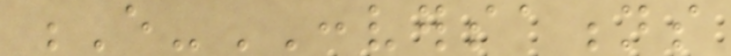E-CONVERSATIONS
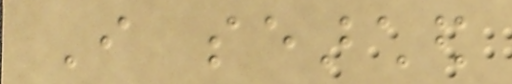I searched
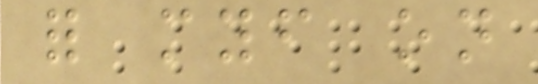for myself on
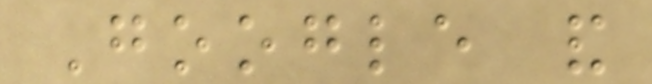Google and
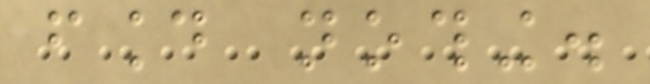found nothing.
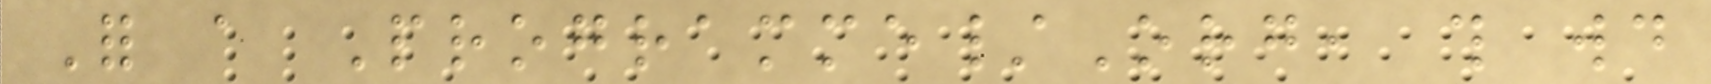For a Programme/Org, this would
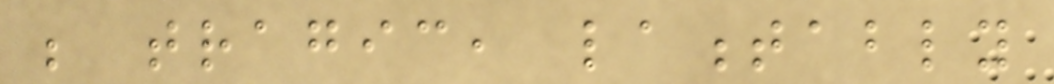be tragic, lamentably
